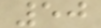50
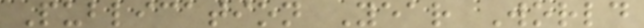Publication Year World
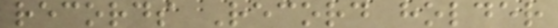records Record holder
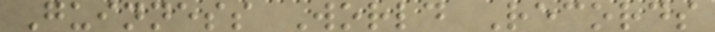Guinness World Records
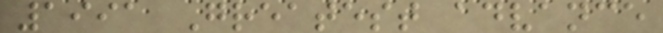1991 Greatest advance
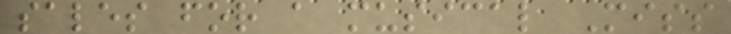sales for a musical Miss
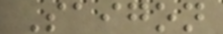Saigon
